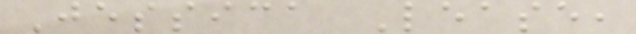Jessica Lease,
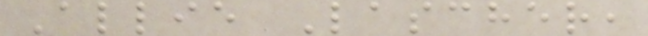Allie Lascher,
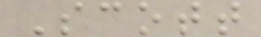Scott
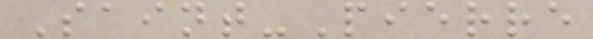Saint-Pierre
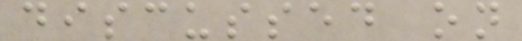discussed on
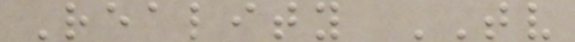Reality TV
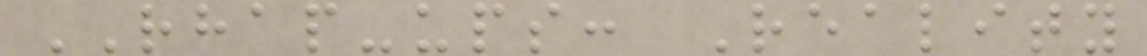RHAP-ups: Reality
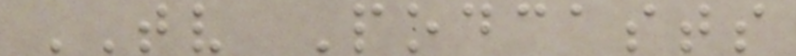TV Podcasts
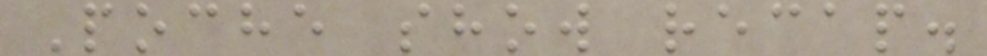Poche show recap.
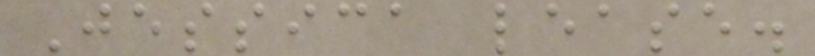Jessica lease.
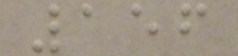156
